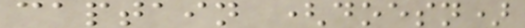captain (doesn)
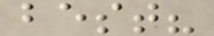best?
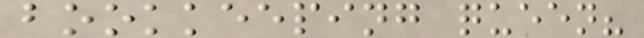bookkeeping queen?
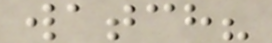watch?
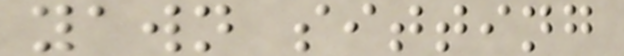yawn sitting
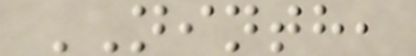NINTH,
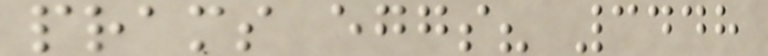prams eggs? 3448
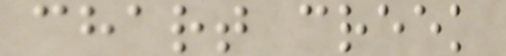chart creek
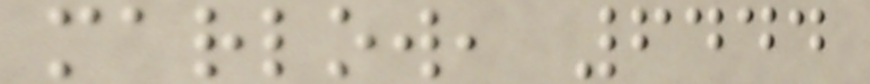marlow, 6444
